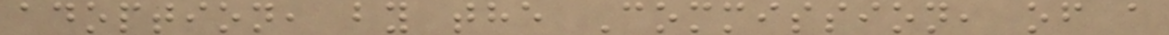adoption, by the Commission, of a
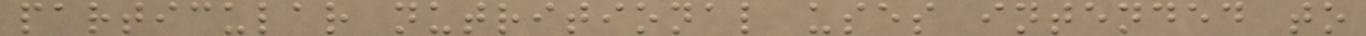particular nutritional uses intended to
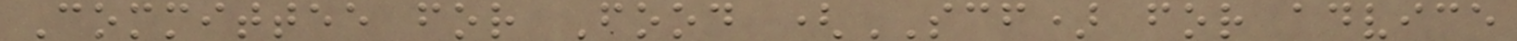Committee for Food (SCF) for advice
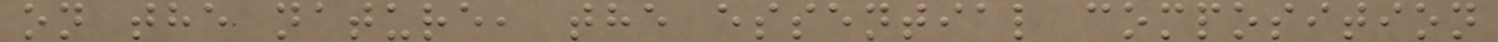on the nature, the essential composition
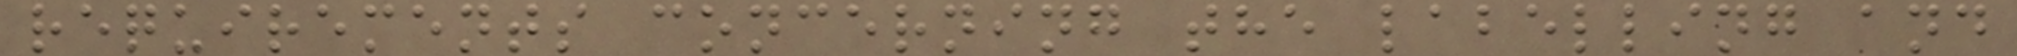requirements concerning the labelling and
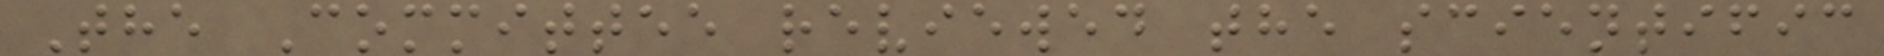The Committee reviewed the scientific
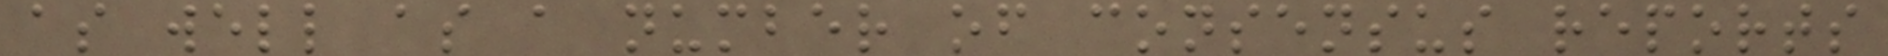as well as a number of consensus reports
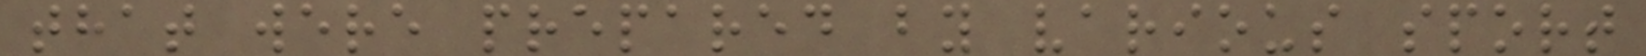that were prepared by various sport
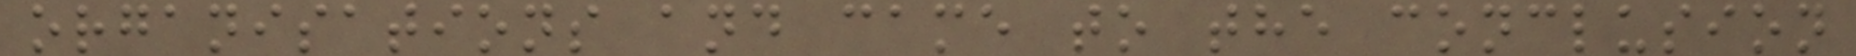organisations and came to the conclusion
